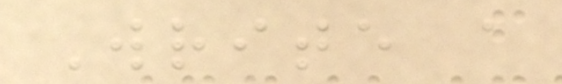Write a
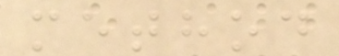method
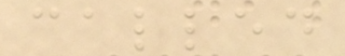called
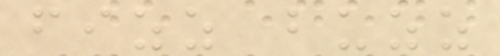fizz buzz
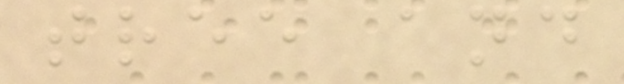tree and
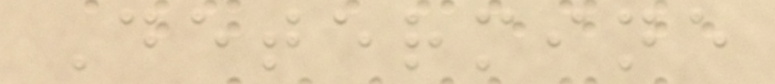Determine
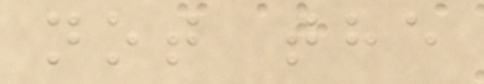not the
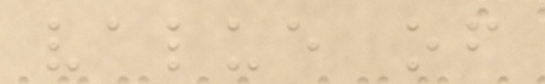value of
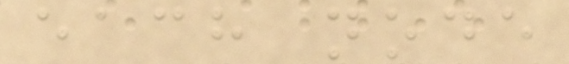each node
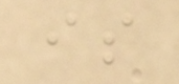is
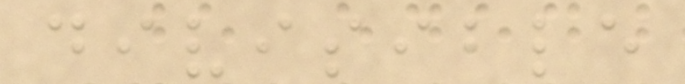divisible
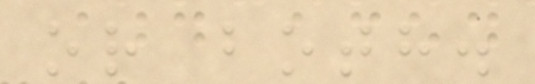or both.
